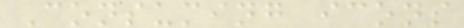Consuming icons
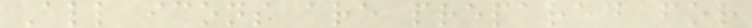All icons are prepared for
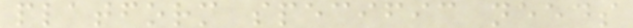platform specific needs
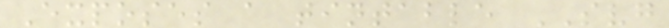Exposes a tintable SVG
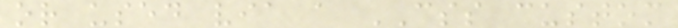or used via a CSS custom
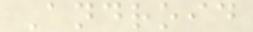Android
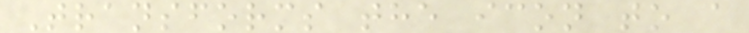Transforms the icon to a
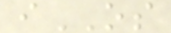iOS
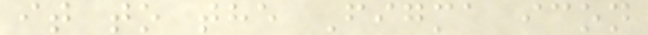it to the Figma icon
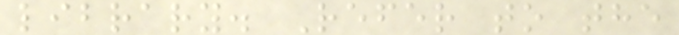library. Refer to the
